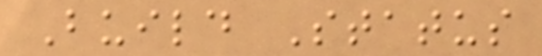Build Status
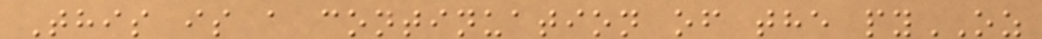This is a continuation of the pyOZ
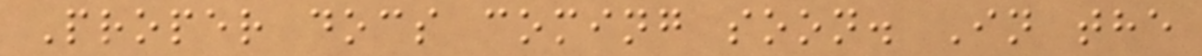Proper docs coming soon. In the
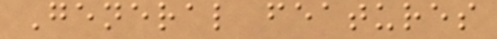General features
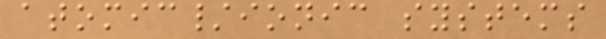atomic/ionic systems
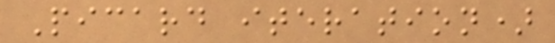Picard iteration)
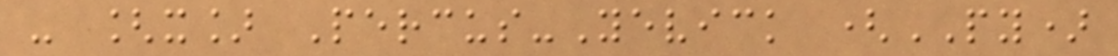- [x] Percus-Yevick (PY)
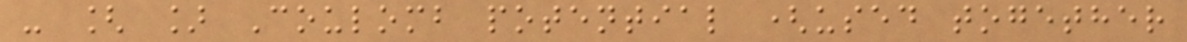- [ ] Coulomb potential (used together
